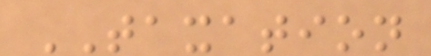TAXATION
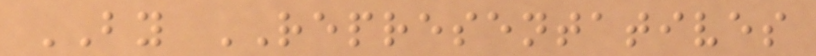BY REPRESENTATIVES
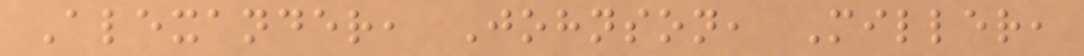Alexander, Johnson, Miller,
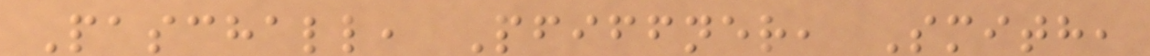Paschall, Pfiffner, Smith,
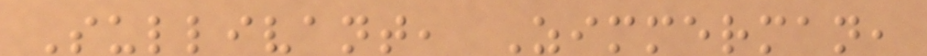Sullivant, Zimmerman,
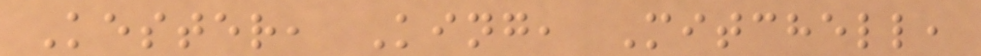Kester, King, Mitchell,
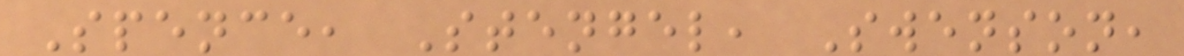Spence, Stengel, Swenson,
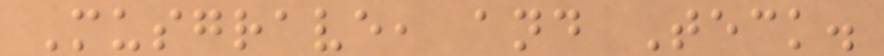Musgrave, and Teck.
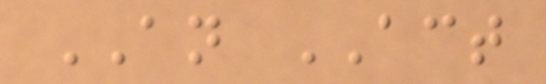AN ACT
